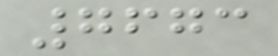7673
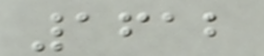1612
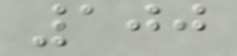100
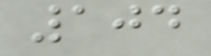104
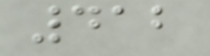412
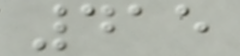415
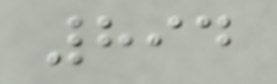894
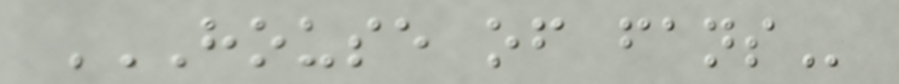HOUSE OF FANS
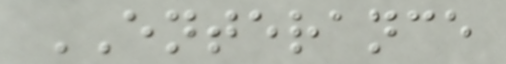ENTERANCE
